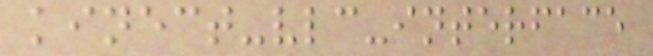kinect-vlc-interface
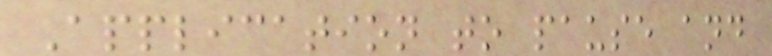Application to pause and
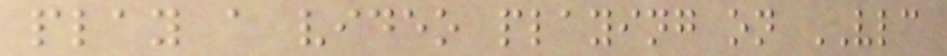play a video playing on VLC
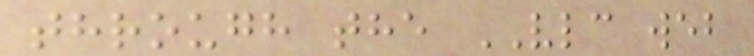through the VLC web
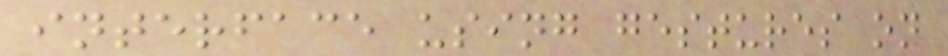interface using gestures on
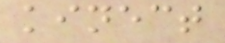kinect
